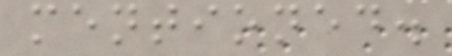mentioned.
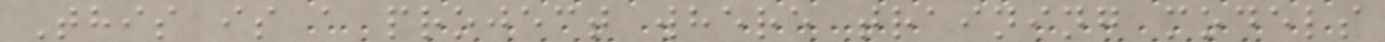This is a project where training models
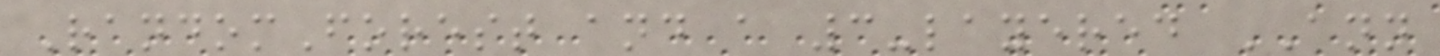RandomForest and a 3-layered ANN
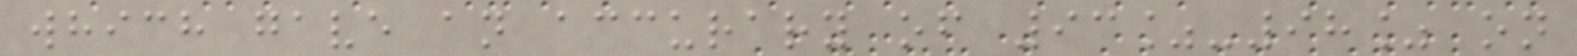which gave an accurary of 93%-98% on
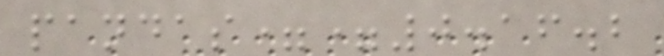pandas==0.16.2
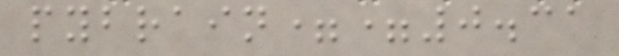pybrain==0.31
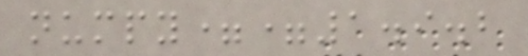numpy==1.9.2
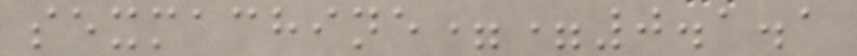sexmachine==0.1.1
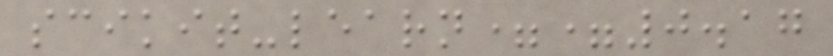scikit-learn==0.17
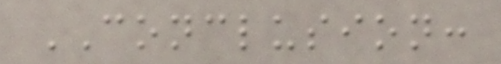CONCLUSION:
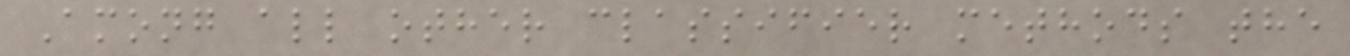Among all other classifier methods the
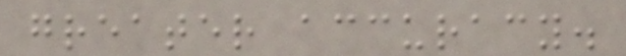greater accuracy.
